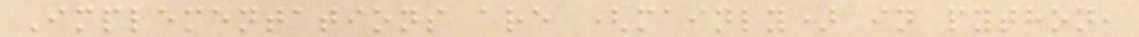Implementations are (mainly) in python,
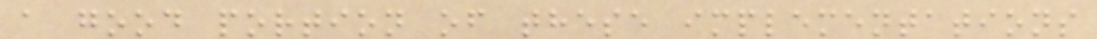a good portion of these implementations
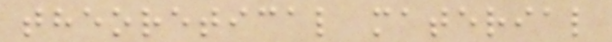theoretical material
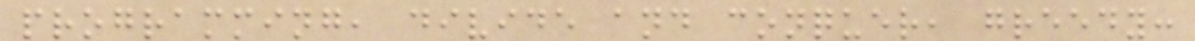programming, divide and conquer, greedy:
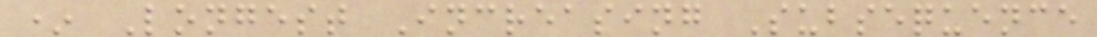* Longest Increasing Subsequence
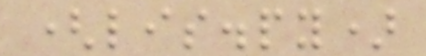(lis.py)
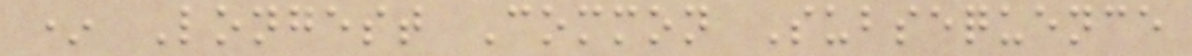* Longest Common Subsequence
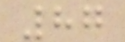87
